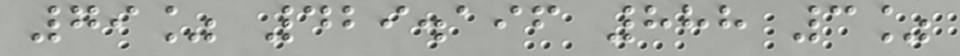79% 429.196 888 3%
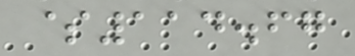$114.67
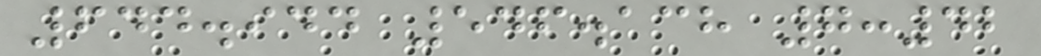644.944 546.138 7:42
